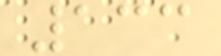133
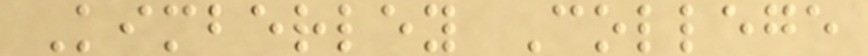Kimberley College
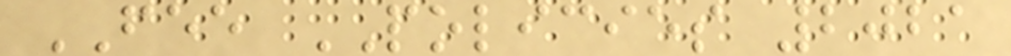FEE POLICIES 2021
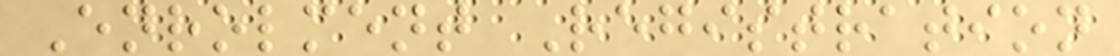Enrolment Registration
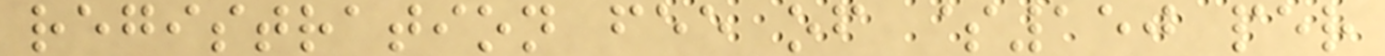registration fee of $150 per
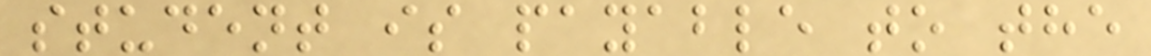student is payable to the
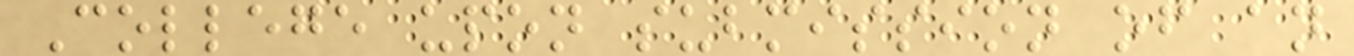College upon submission of an
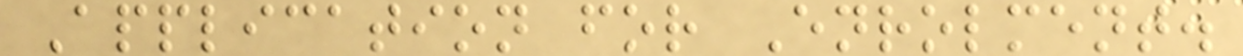Application for Enrolment.
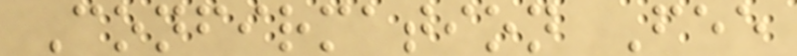Confirmation Fee
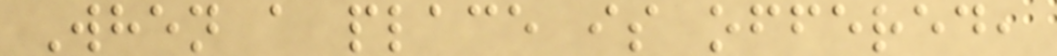When a place is offered,
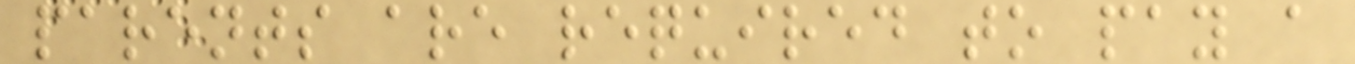parents are required to pay a
